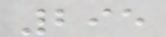295
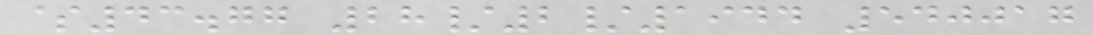$43.77 28/2/1944 540017
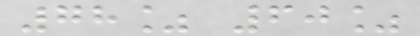78% 60%
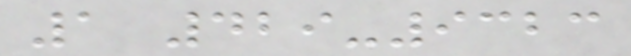1 429-9323
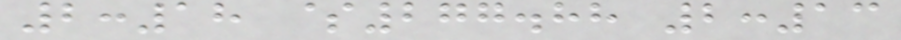2:18 $277.88 2:13
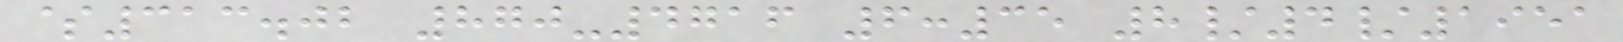$313.02 870-4716 6:35 8/4/1951
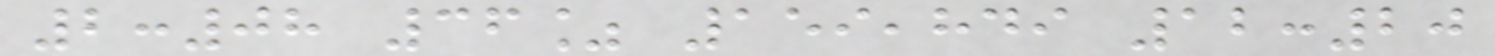2:08 36% 159,849 12:20
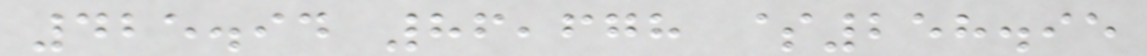425.94 86,678 $258.95
